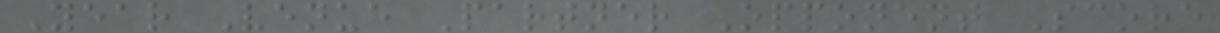Year Venue Partner Opponent Score
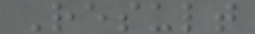Result
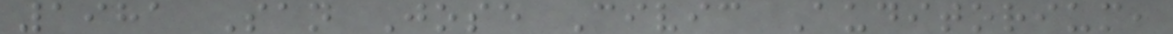1981 San Jose Civic Auditorium,
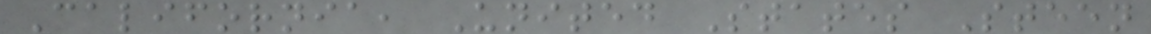California, United States Steen
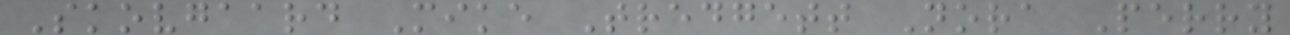Skovgaard Mike Tredgett Nora Perry
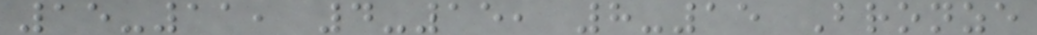15-11, 4-15, 8-15 Bronze
